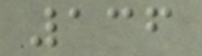136
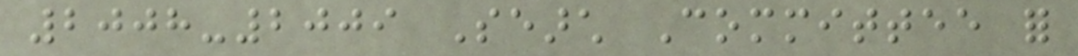2008-2009 Search Committee for
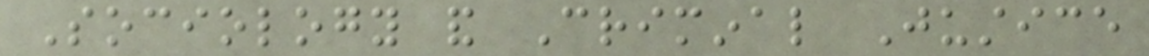Sociology and Criminal Justice
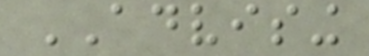ADVISING
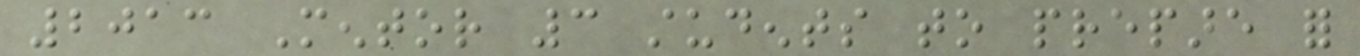2013 Mentor 3 students to prepare for
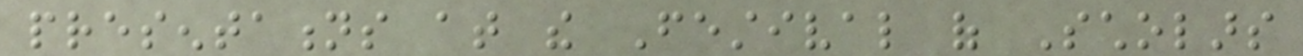presentations at the Festival of Scholars
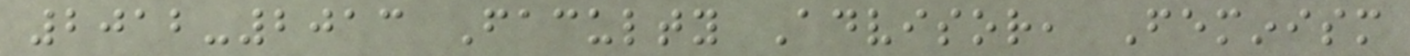2012-2013 Faculty Advisor, Feminism
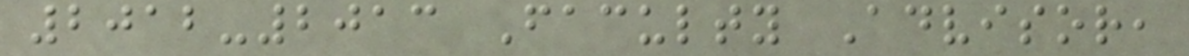2012-2013 Faculty Advisor,
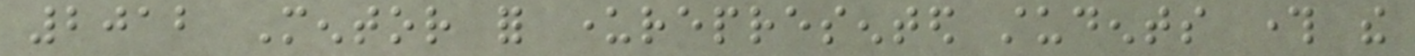2012 Mentor for underrepresented students through the
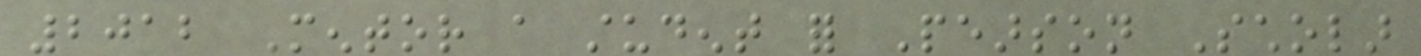2012 Mentor a student for Pearson Scholar
